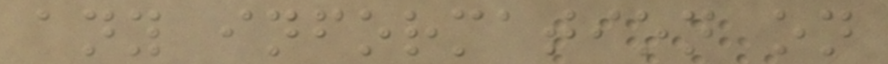any information on
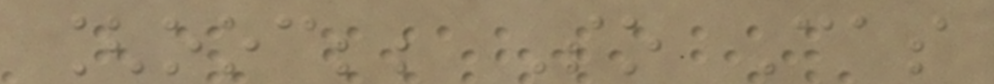[ooc;; So Cas
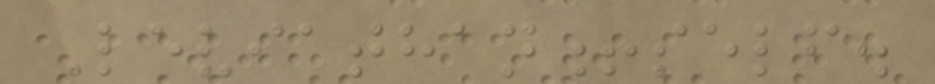Leviathan!self.
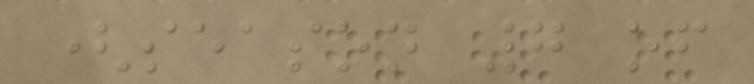(season 7 of
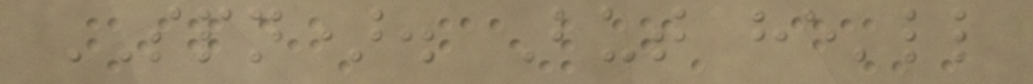SPN). But he'll
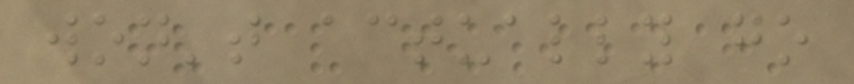won't actually go
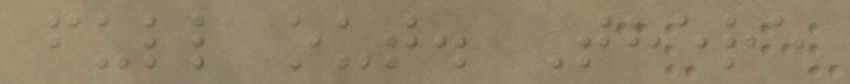full out. There
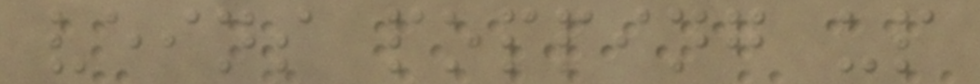veins popping up
